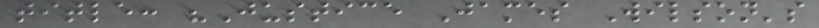title: "Justice James Wilson's
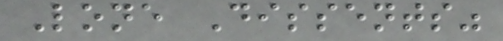Lone Dissents"
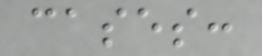cases:
